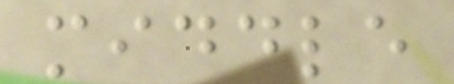middle
